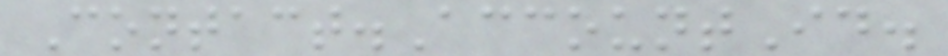Contact.AccountId.
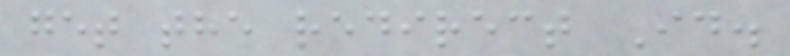get the redirect Id.
